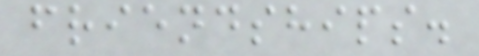friendships.
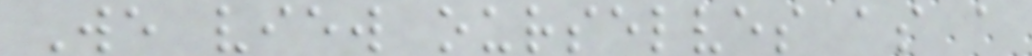We view ourselves as a
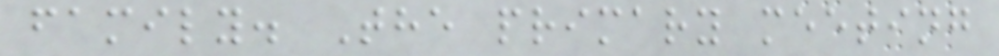family. The primary meeting
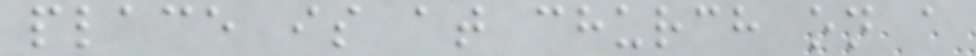place is at church on a
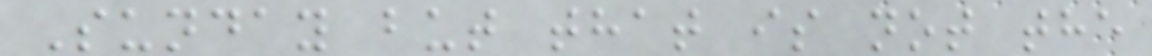Sunday but that is not the
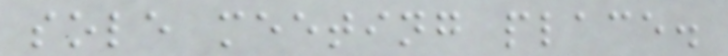sole meeting place.
